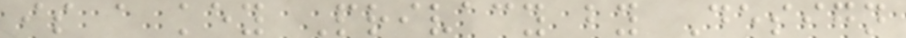is a key Privacy by Design
